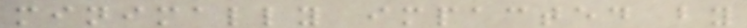minimally impacted by
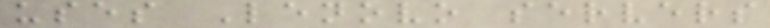uses Lenovo servers
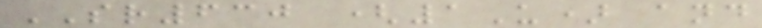SR630 (1U) and
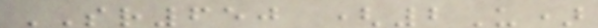SR650 (2U)
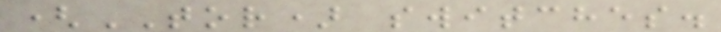(TOR) switches.
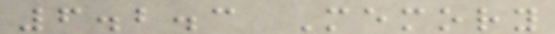6.2.3 Memory
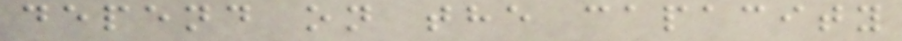depend on the capacity
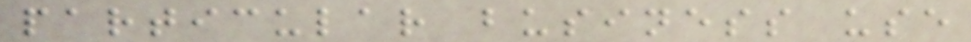particular business use
